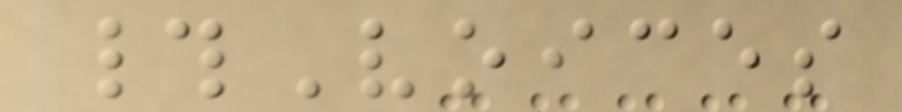#Voices
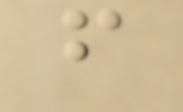f
